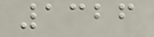1326
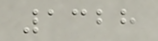1328
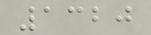1320
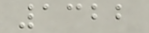1322
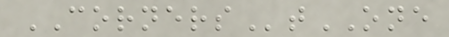CORNERStONE
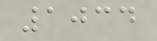1034
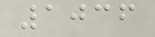1036
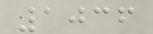1036
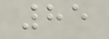85
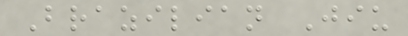Brazilian Jiu
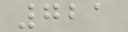721
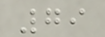79
